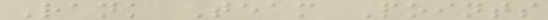Rank Team Points
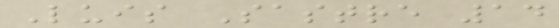Luis Sastre 14
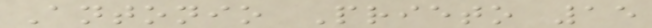Antonio Prieto 15
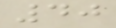40
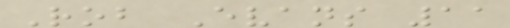Rob Evans 11
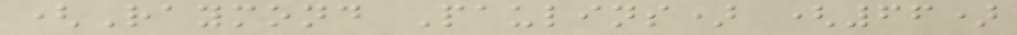(Raymond Paulins) (66)
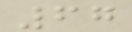67
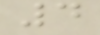4
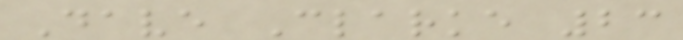Dave Clarke 23
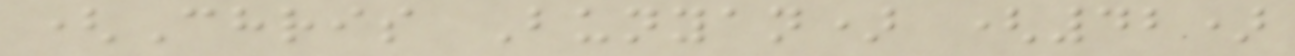(Chris Bunyan) (42)
